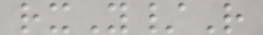rxY/R
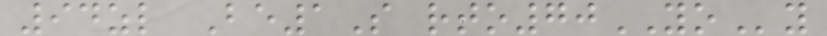94zl Be1S rto70YOy
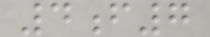4f7
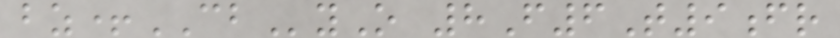bz+CByO 8F6T9fr
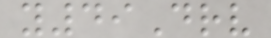y49Drv
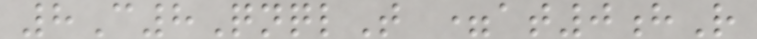8C8QnqlT =at0hR
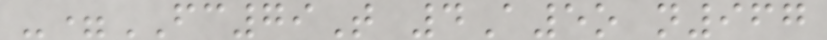-=FC79T 4A5o n967
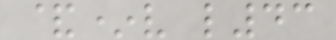&*v l43
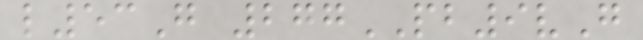l53G 277PB9vG
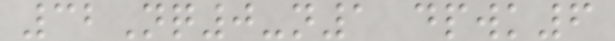32Nq0-n1 dpwk6
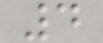4
